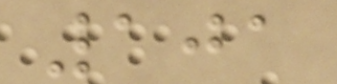101
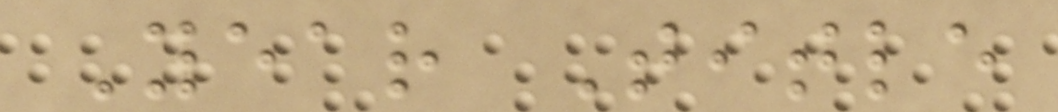Year Title
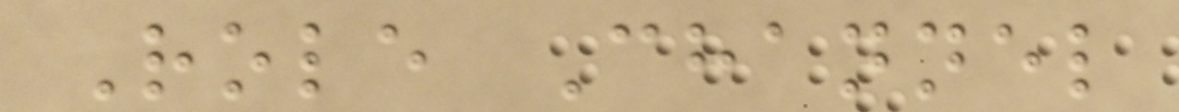Role Channel
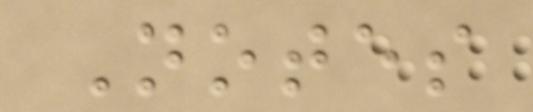Notes
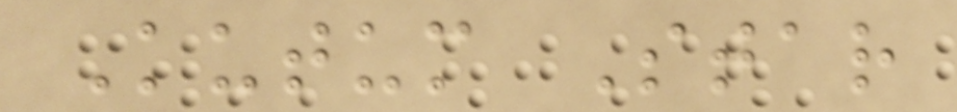Kutum Star
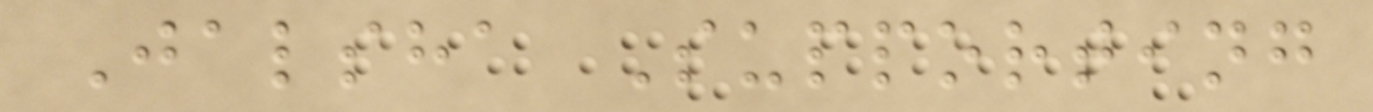Jalsha Supporting
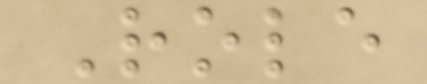Role
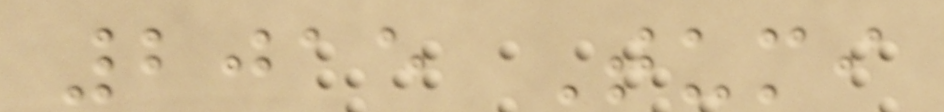2015 Tumi
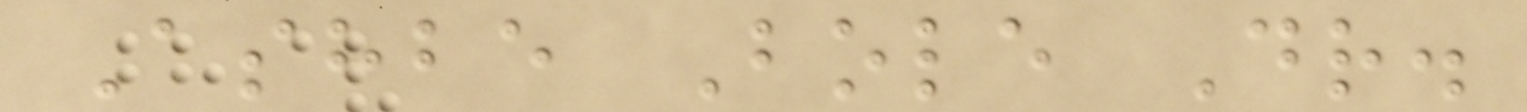Ashbe Bole Dr.
